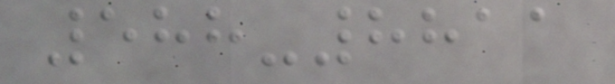588-8811
